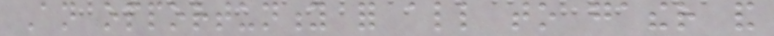An opportunity for all to gather and
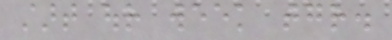start our week together.
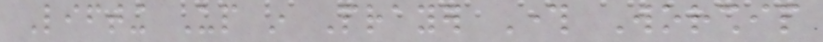Lifting Up in Prayer Through Worship
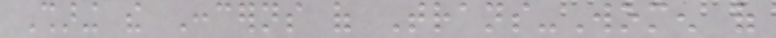Sharing the Concerns of Trans-Women of
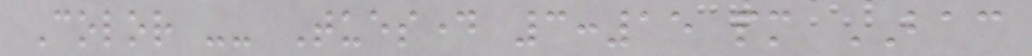Color -- Tuesday 3:15 pm BAC
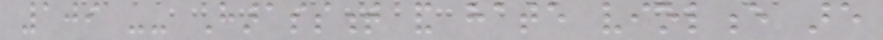109 -- Harassment and hate violence are
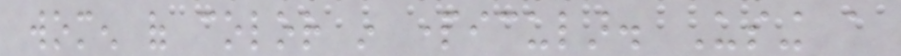women of color in particular. Using a
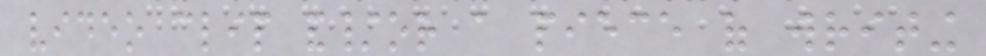video clip and/or a piece of writing
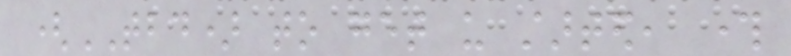(TBD) to get us started, through
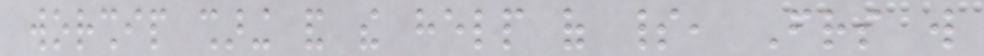worship sharing and the help of spirit, Friends will
